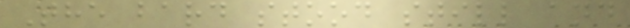The bard stood still and
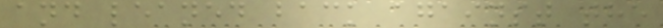and leaned back against the
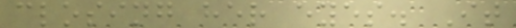closing her eyes. It
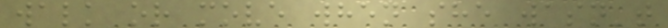walk or move when she wasn't
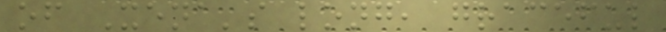of Xena's long, graceful
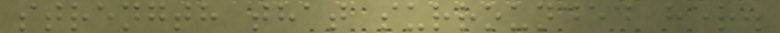strength that surrounded her.
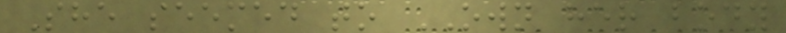She seemed to OWN her body
